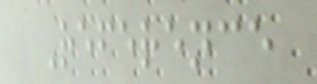Reference
